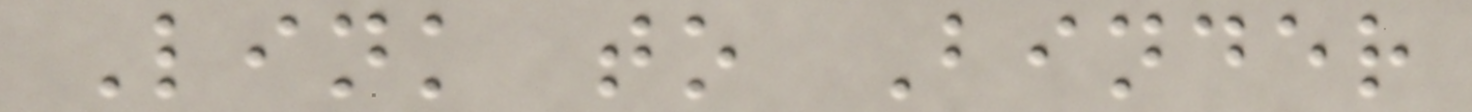Link to Binder
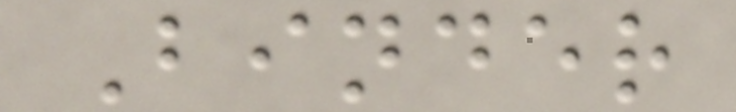Binder
